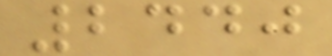2440
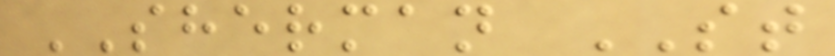SHERMAN ST
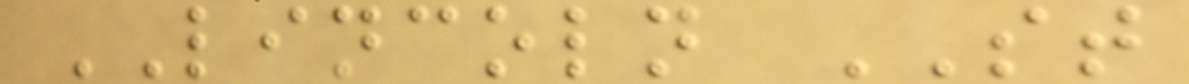LINCOLN ST
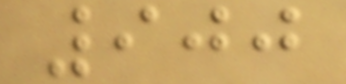900
